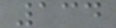134
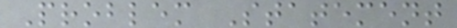Problem Statement
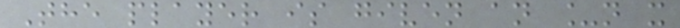The player is given an _n x
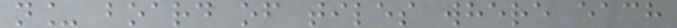n_ board of tiles where each
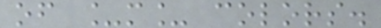of _m_ colors.
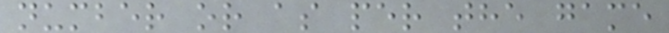number or as per the game
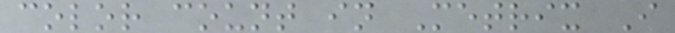color count in Metrix I
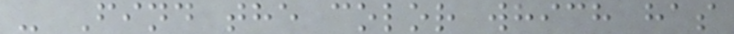- Find the color which has
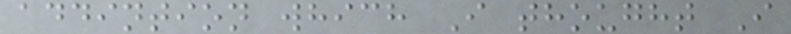addintion which I thought I
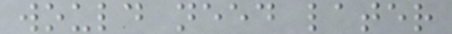would need later
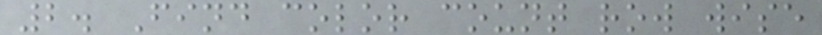2. Find color count row wise
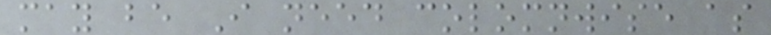may be I need colomnwise as
